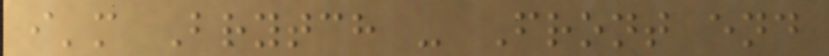i'm Brytch - Front end
